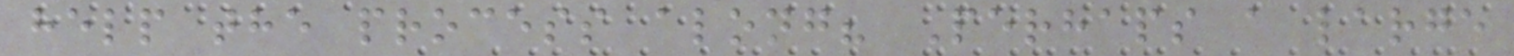help the process along? Perhaps a large
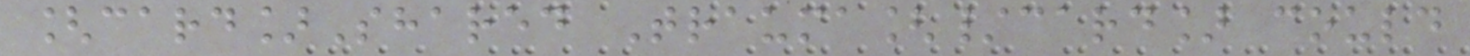[card]Shared Trauma[/card] could
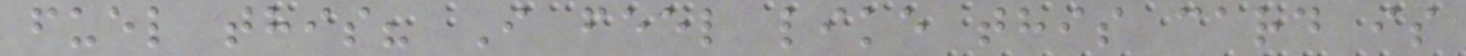fuel this? I feel like this card is
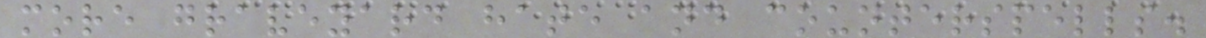more graveyard hate and counterspells.
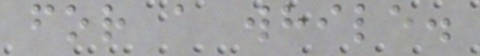for a while.
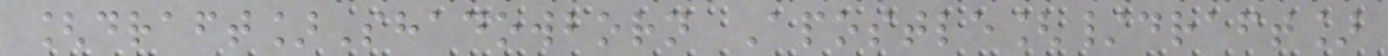[draft]Shadowborn Apostle[/draft]
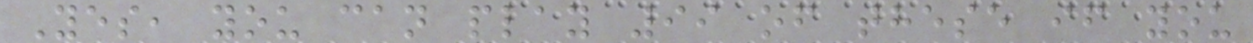Yes, you can play 99 of these if you
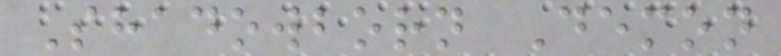Shadowborn Demon
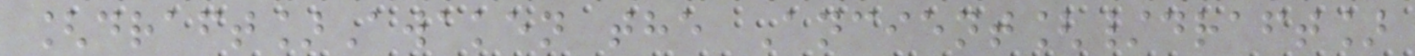[draft]Awaken the Ancient[/draft]
